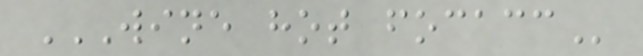WINE HOT FOCACC
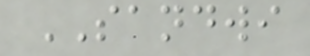SANDWI
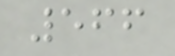566
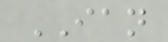IAN
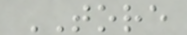TORE
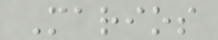Marios
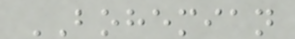BOHEMIAN
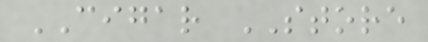CIGAR STORE
